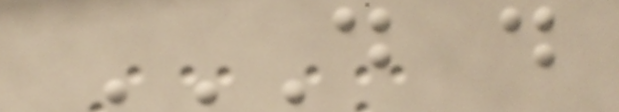D D
